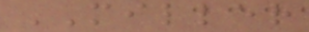MILLER
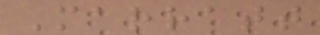Marratt
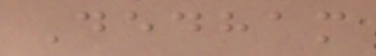Dedham
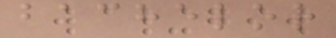bachelor
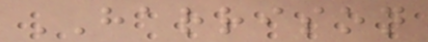HARRISON
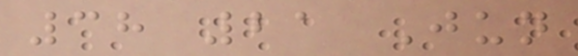38 21 Jun
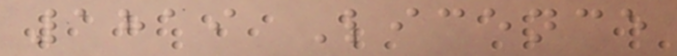1819 Licence
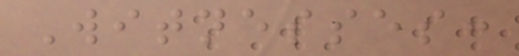Witnesses:
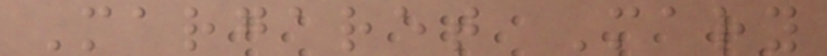Margaret Mary
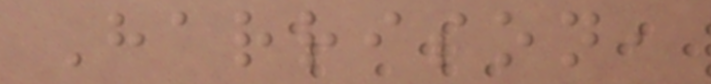Harrison,
